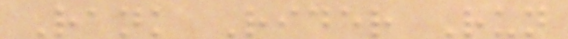Rank Rider Run
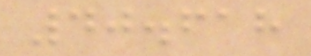40.618
